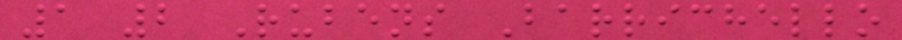1 2 Rubens Barrichello
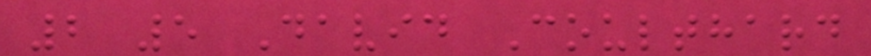2 5 David Coulthard
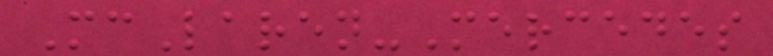McLaren-Mercedes
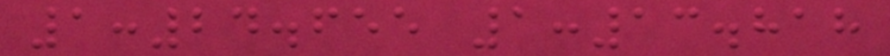1:24.655 1:13.818
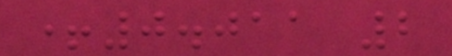+0.011 2
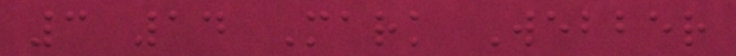3 14 Mark Webber
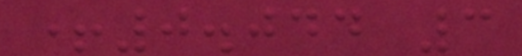+0.044 3
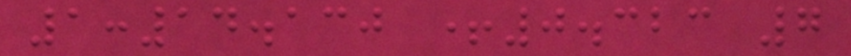1:14.130 +0.323 7
